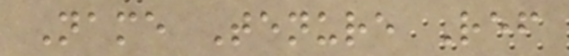Name Tenure Ref
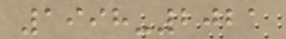1998-2021
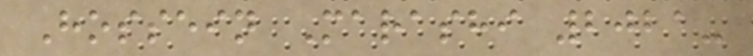Hossein Marashi 2021-
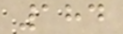184
